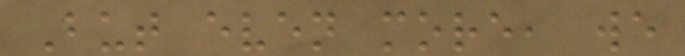But even more, we
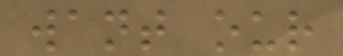want our
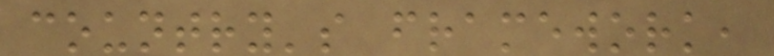country's framework,
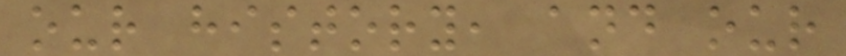our history, and our
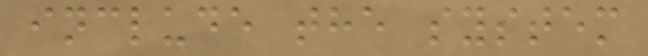include the system
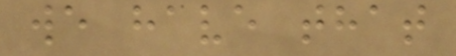we have that
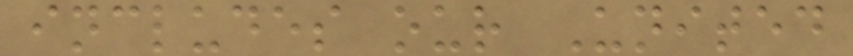includes our United
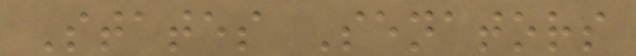States Senators
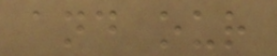and our
